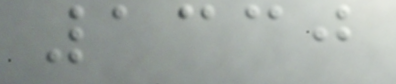1330
